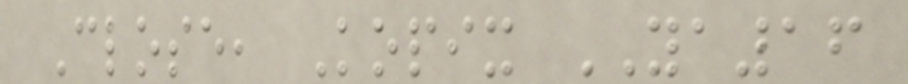Close, Kopix YA16
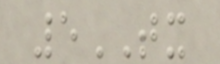5TX
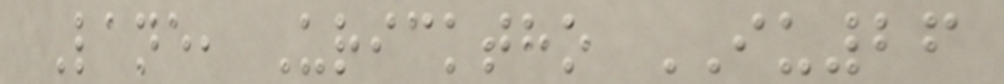Lane, Uricktho IU26
